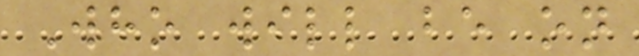Who will be on
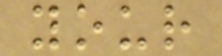your
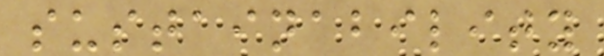sustainability
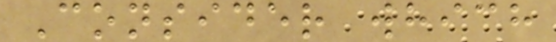Consider which
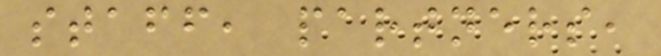staff, partners,
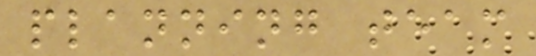planning team
